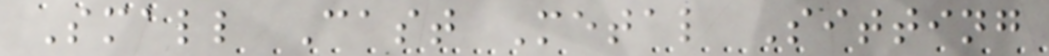Small Cast Metal Sitting
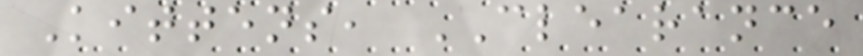Kittens, CLEARANCE
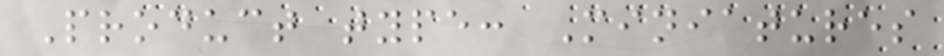Product type: Miniatures
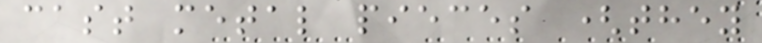cast metal pieces (they
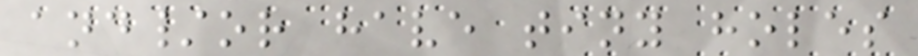and/or have tiny holes
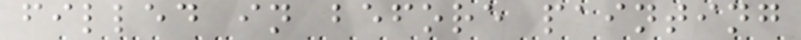filled in before painting
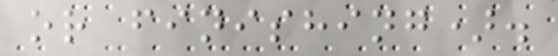or finishing).
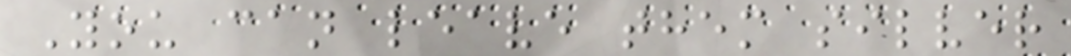You can leave them silver
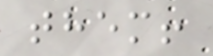them!
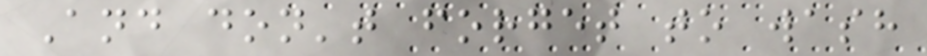And don't forget to wash
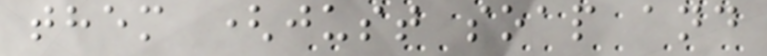them (just soap and
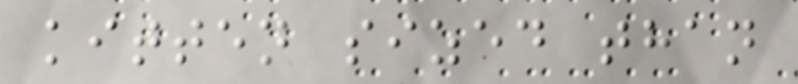kitten sized than
